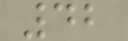42
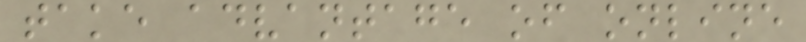take advantage of online
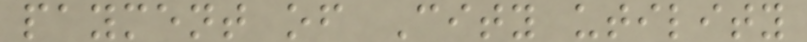payment of City utility
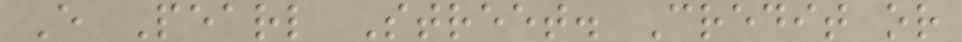E Pearl Street. Credit or
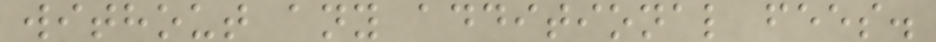without any additional fees.
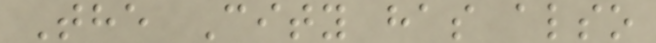The City has also
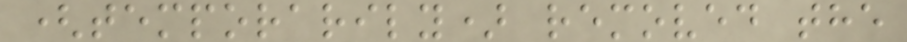(temporarily) removed the
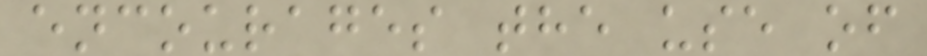encourages the use of
